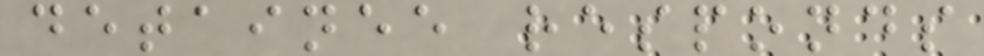detainee responds
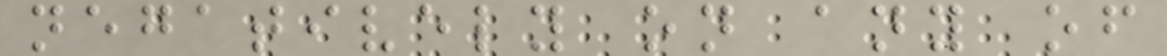negatively on any of
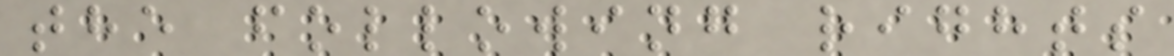the following rights
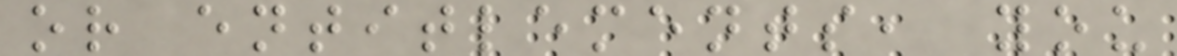or entitlements, you
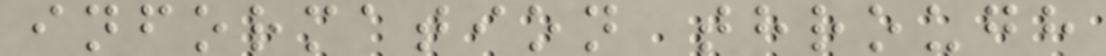information through
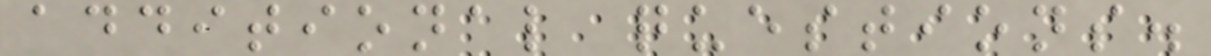additional questions.
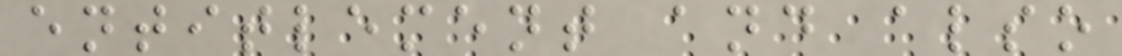entitlement and also
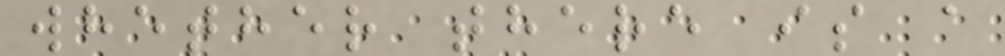whether there is a
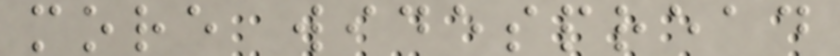more widespread
